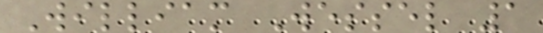William Wessel 1
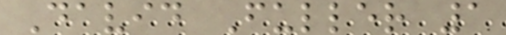David Fuller 1
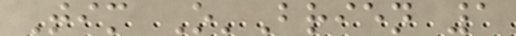Tim O'Brien 1
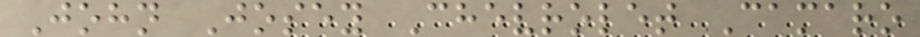John Josey Chevrolet Camaro
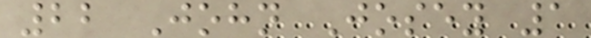22 John Josey 1
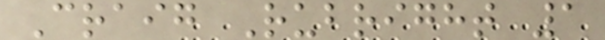Craig Rubright 1
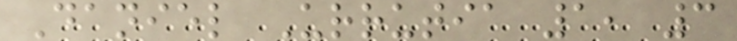Daniel Urrutia 1, 3
